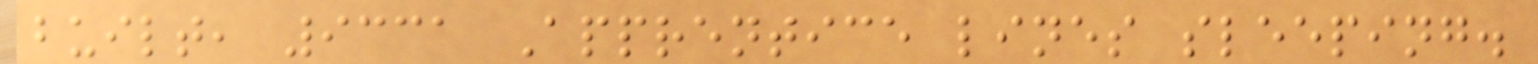built, 9331 Apprentice lines sleeping.
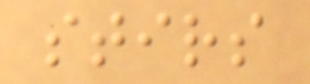stirs
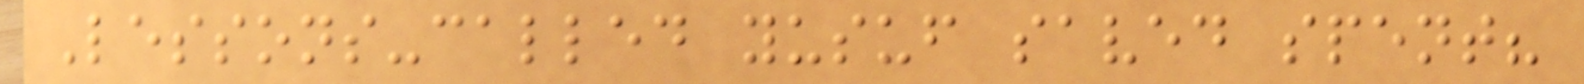Lessons-called yusuf saved spent?
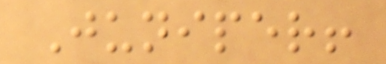Juniper!
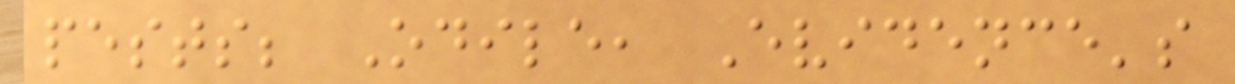pests; Odile, Evidence's
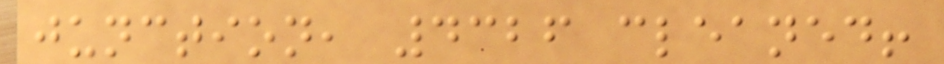junction, 4326 cleaned!
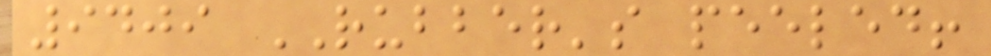9409 RUBBER's peeled!
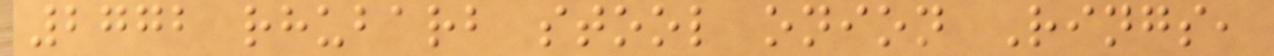2772 rhubarb stool onion Rings,
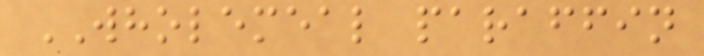WHOLEMEAL paraffin
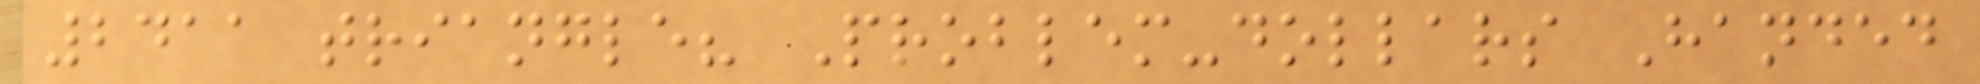2411 triangle? Problem-dollars Handed
